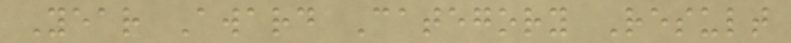Year Award Category Result
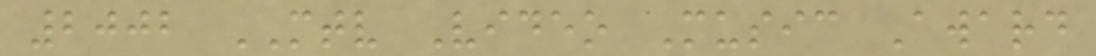2002 MTV Video Music Award
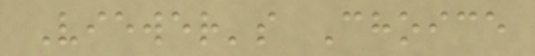Viewer's Choice
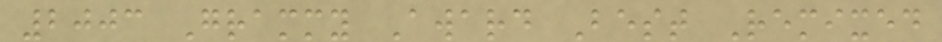2003 Grammy Award Best Remixed
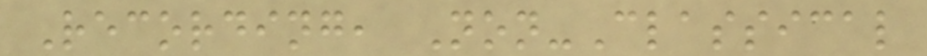Recording, Non-Classical
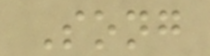Song
